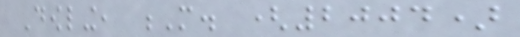Dowling, M. (2004)
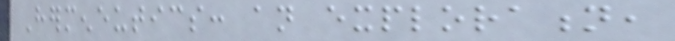Hermeneutics: an exploration,
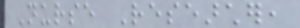Nurse Researcher,
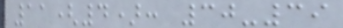11(4): 30-39
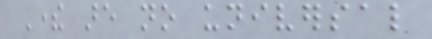There are no universal
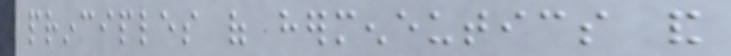principles of hermeneutics and
